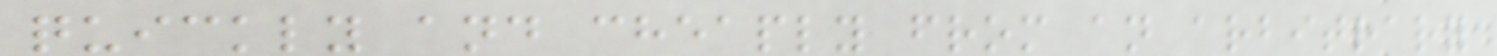quickly and cheaply from an arbitrary
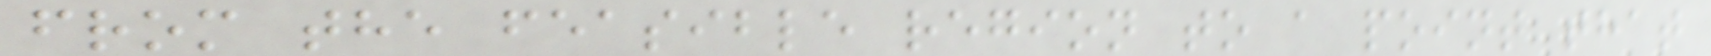from the feasible region to a point that
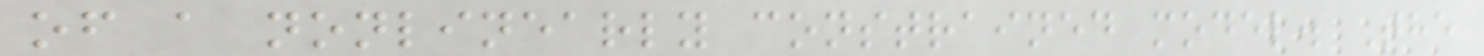of a nonlinearly constrained model. The
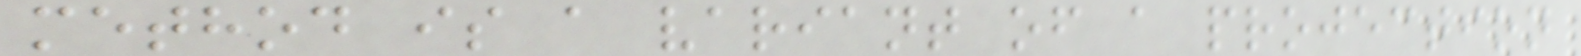method is a variant of a projection
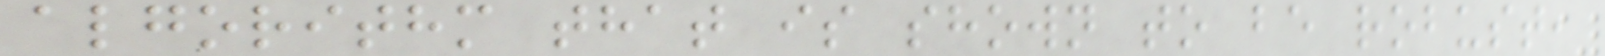algorithm that is shown to be robust,
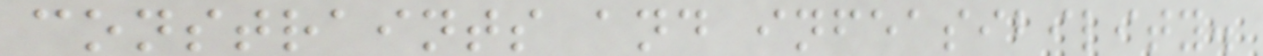constraints and infeasibility.
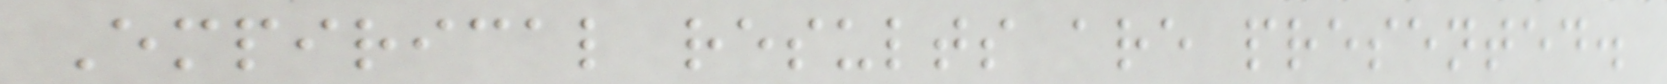Empirical results are presented.
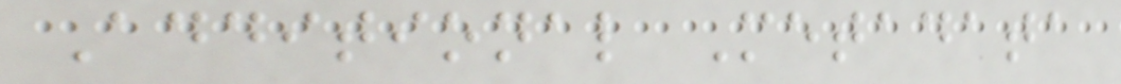Additional Metadata
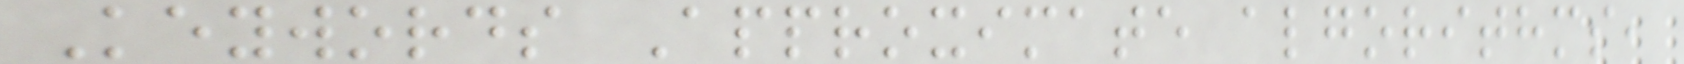Keywords Approximate algorithms,
